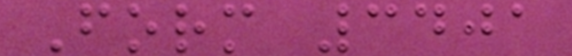Form 3401
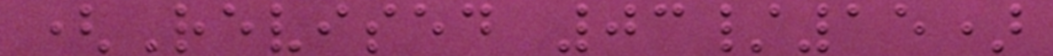(Revised 03/15)
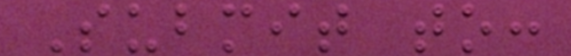Submit to:
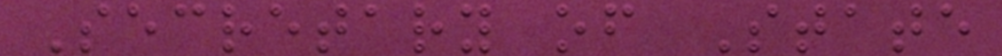Secretary of State
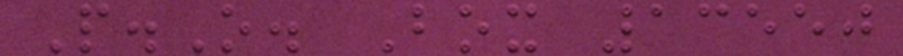P.O. Box 13550
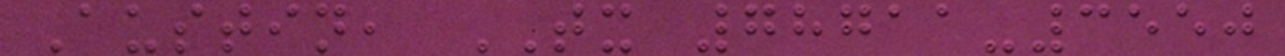Austin, TX 78711-3550
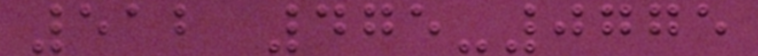512 475-0775
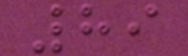89
